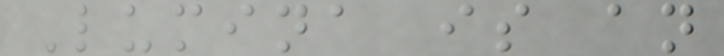Lumina is an
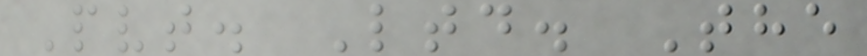Pvt. Ltd. The
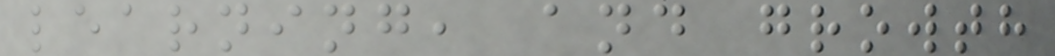learning, and growth
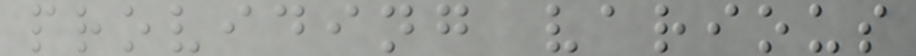providing various
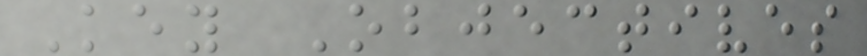Key Objectives
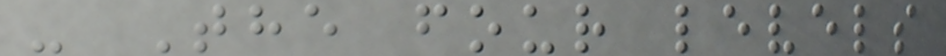- The four levels
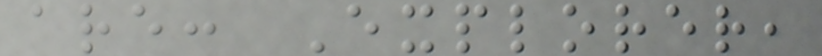are: Explorer,
